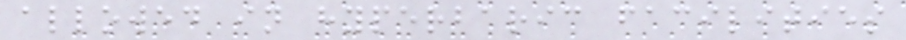allowed in hyperbaric facilities
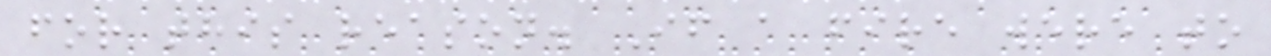for this reason. If a fire were to
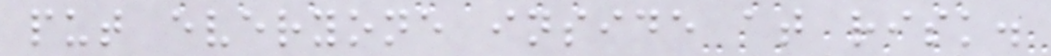put everyone inside at risk.
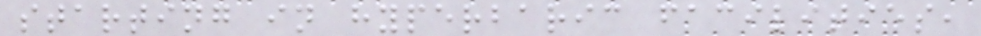starting in hyperbaric facilities,
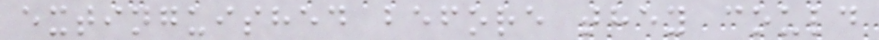extinguished before they could
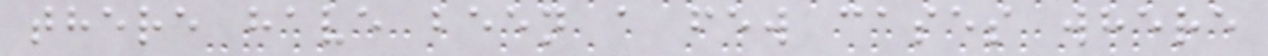there have been a few cases where
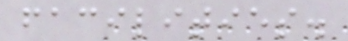facilities.
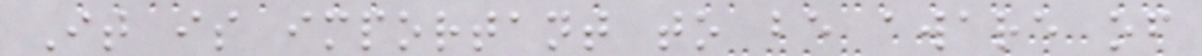It is important to be aware of
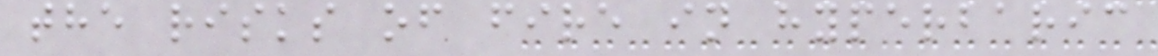the risks of fire in hyperbaric
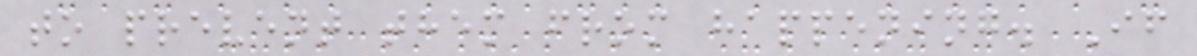to prevent them from happening. If
